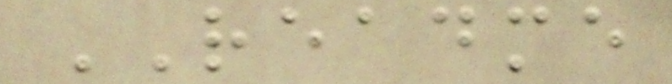README
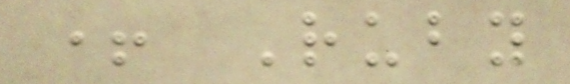+ Ruby
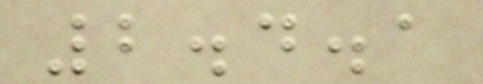2.4.1
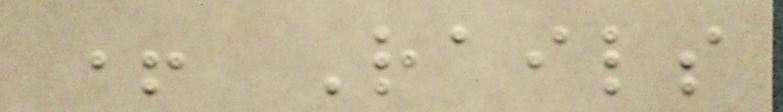+ Rails
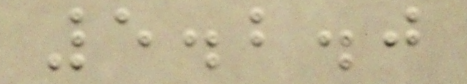5.2.0
